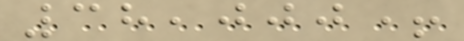38,000+
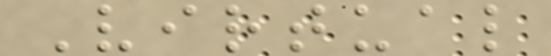Virtual
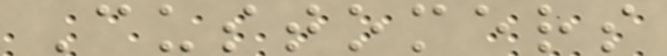Customers
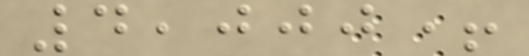4,000+
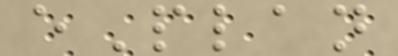ePlan
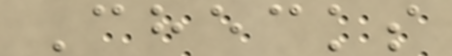Checks
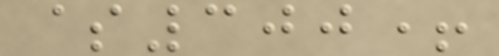$300+
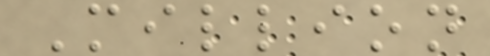Million
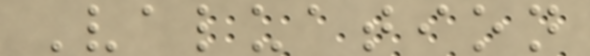Valuation
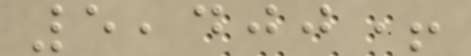5,400+
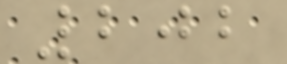202
